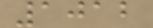1012
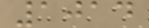1014
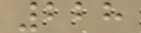228
